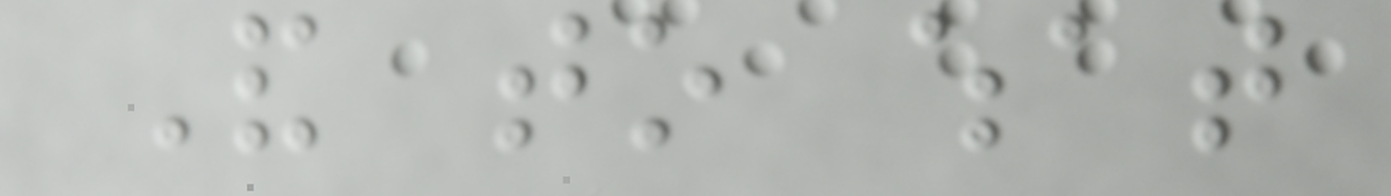And to what
